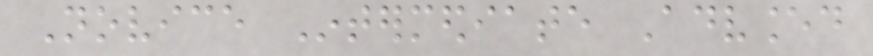Novice Intermediate Advanced
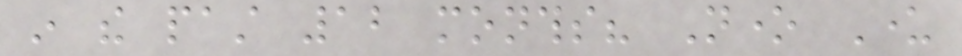in the past 12 months? None Under
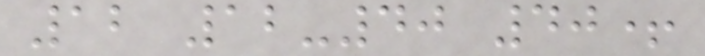12 12-40 40+
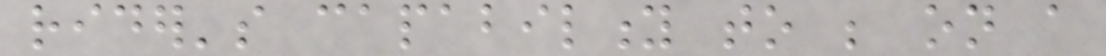rider's capability to be on a
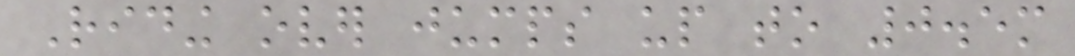Riding over jumps up to 0.5m
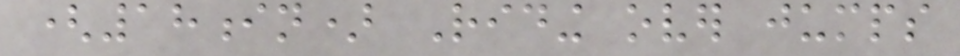(18in) Riding over jumps
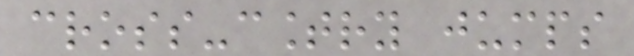cross-country jumps
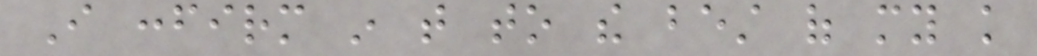I confirm in that to the best of my knowledge
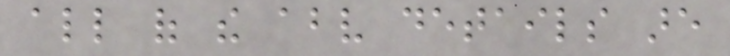all of the above details are
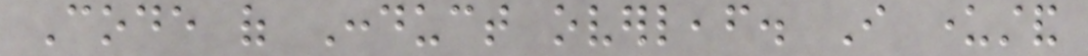Code of Conduct overleaf. I understand
